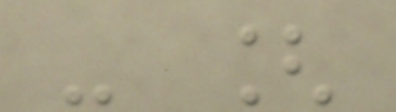- [
